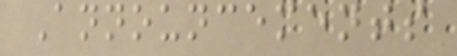Announcements
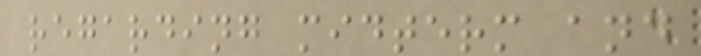regarding midterm and
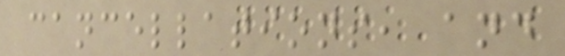cancellations, and
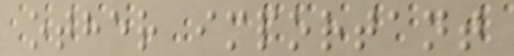other important
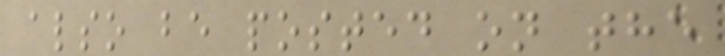also be posted on the
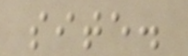site.
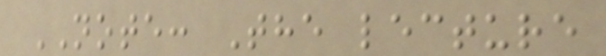NOTE: The lecture
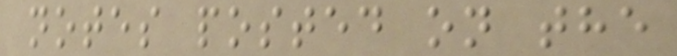notes posted on the
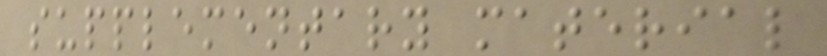supplementary material
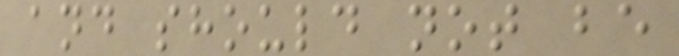and should not be
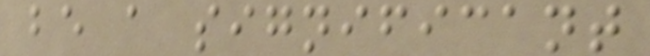be a significant
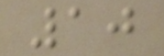10
